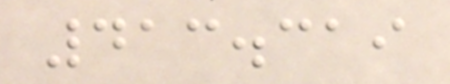413.319
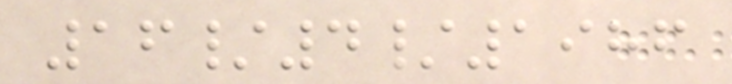16/4/1986
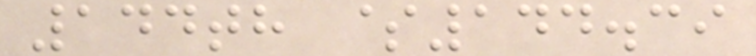144th $144.39
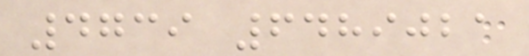4739 6489021
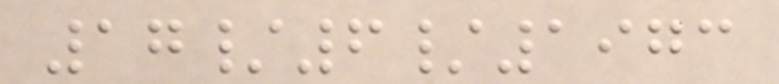17/6/1973
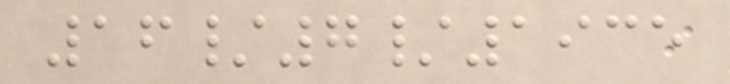16/7/1935
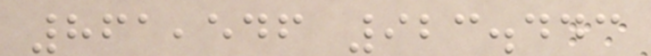861,546 923.443
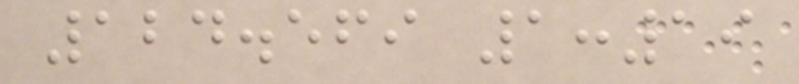124.569 1:19
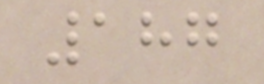187
